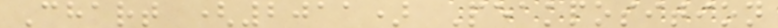Chart (2011) Peakposition
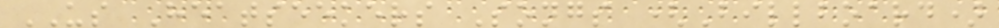US Heatseekers Songs (Billboard)
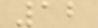12
